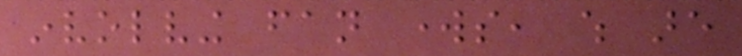involving fan works, which are
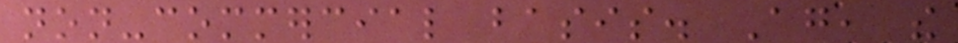non-commercial basis. Again, the
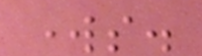works.
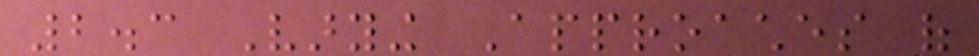2.3 Varying Approaches of
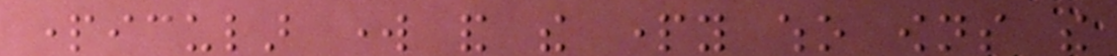particular work and the party who owns the
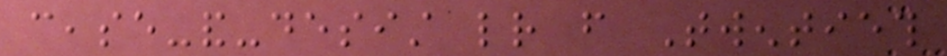cease-and-desist letter from Twentieth
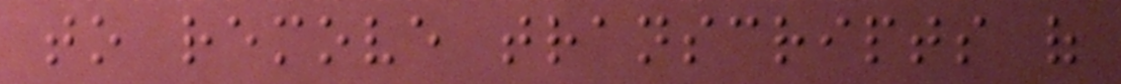to remove transcripts of
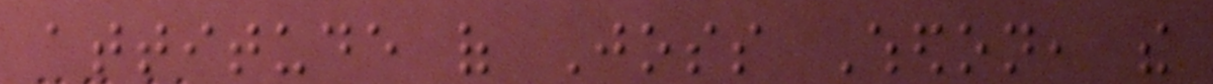attitude of Joss Whedon, the
